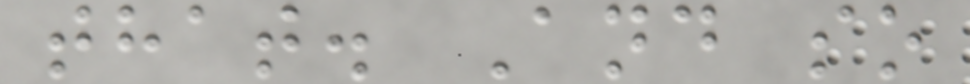that. And so
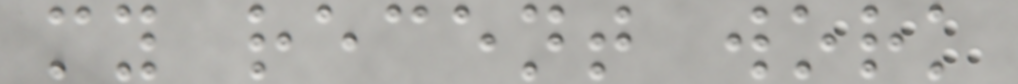my recent work
